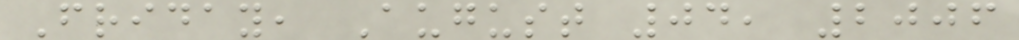Friday, August 04, 2006
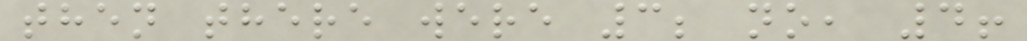then there were 3; no, 4!
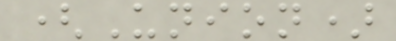(Union)
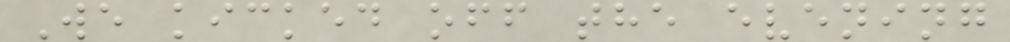We kicked off the evening
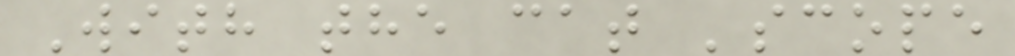With the cat 'scope
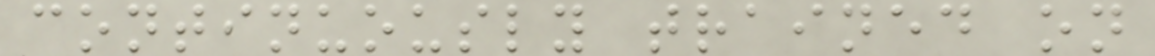continuously trained on
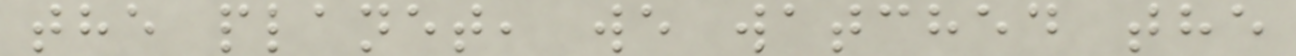the planet, we watched the
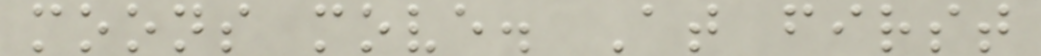moons move. At first
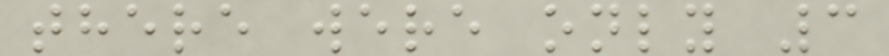there were only 3
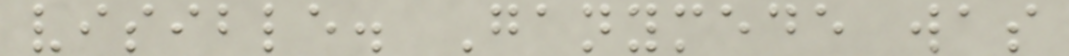visible. Ganymede was
